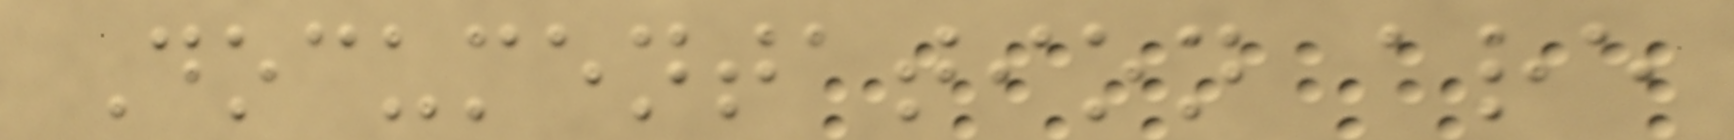Documentation are
